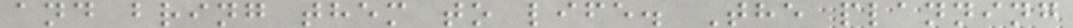and bring them to life. The planning
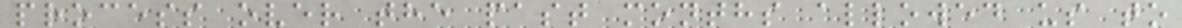process over the past months allowed us to
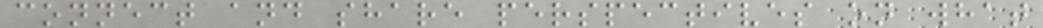connect and share perspectives on what
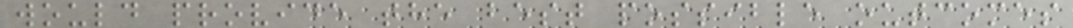would provide the best possible outcomes
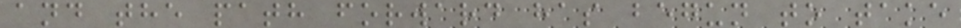and the path forward has begun to take
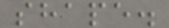shape.
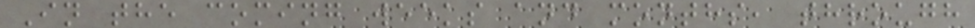In the coming weeks and months, through
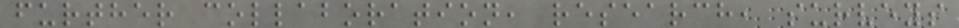further collaboration, research, surveys
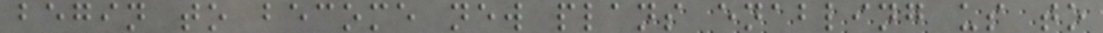begin to become new plans enabling us to
